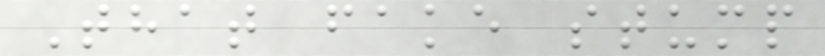That fake stump
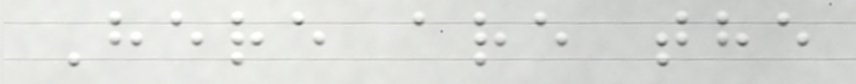Here are the
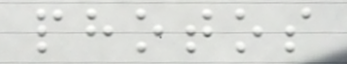photos
